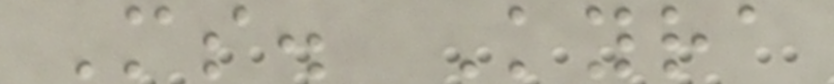Ms. Kyra
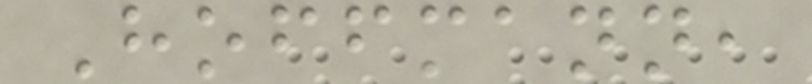Hoffmann,
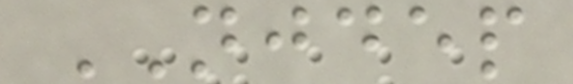NJDEP
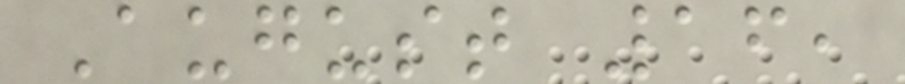August 16,
